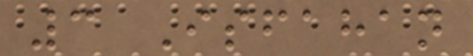3 Isfahan
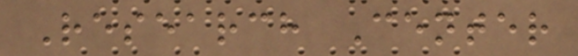Research Center
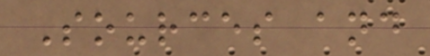Sources and
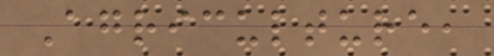Agriculture,
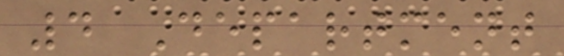4 Department
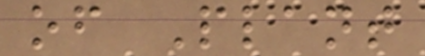of Plant
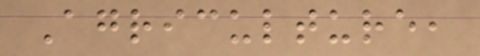Agriculture,
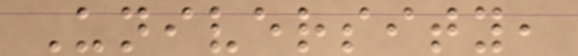University,
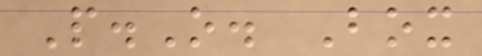P.O. Box
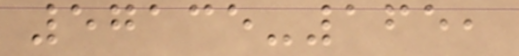57135-165,
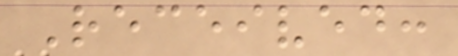Received:
